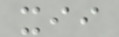xii
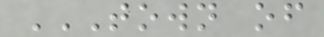TOWN OF
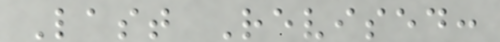Last Revised:
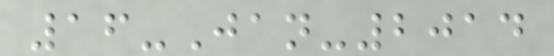16-Jan-2014
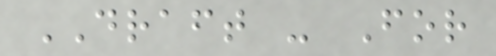DRAFT - For
